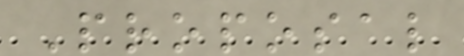Proposal
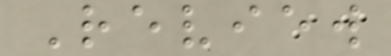Review
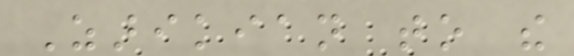Zarikian to the
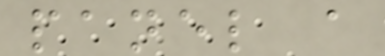panel a
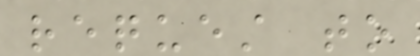request to
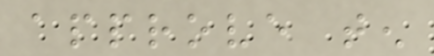approve ten
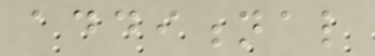additional
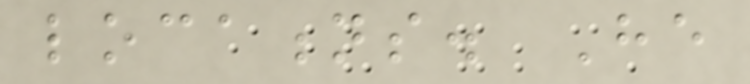locations. He
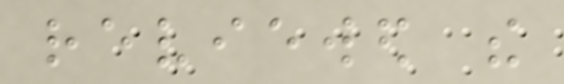reviewed the
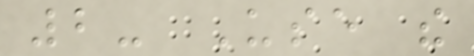2- Use the
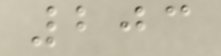203
